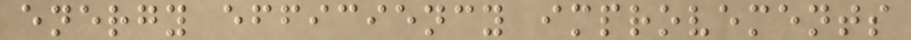energy efficiency improvements
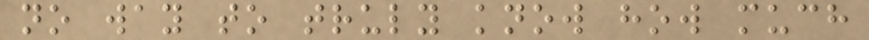no way to truly know how much
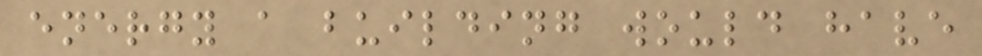energy a building would have
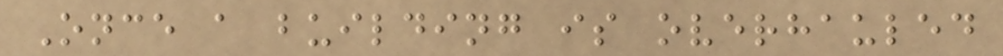Once a building is overhauled
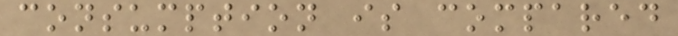consumption is compared
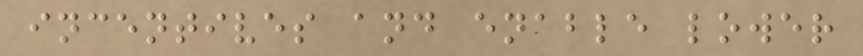incentives and enable lower
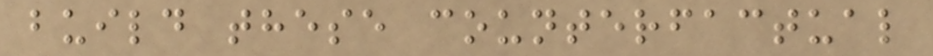build these counterfactual
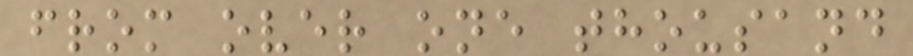from over one thousand
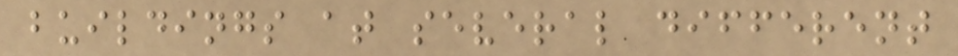buildings at several different
